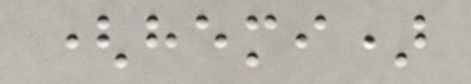(hemi)
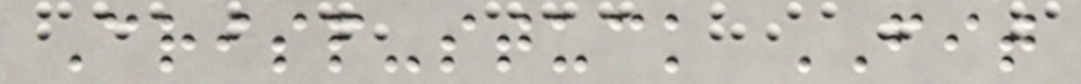Crisp-stuck FIT
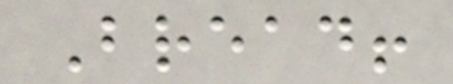Bread!
